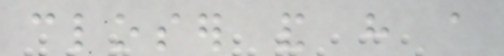closer and have a
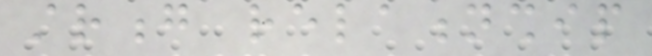strong relationship
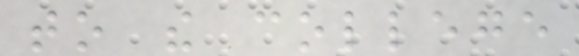to the college
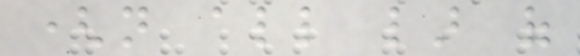(not all lar of
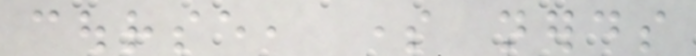course, some nerds
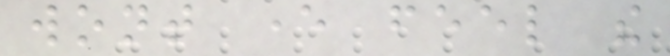wont ever feel the
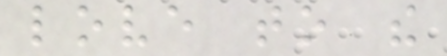love to the
